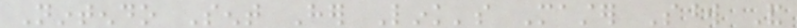Nintendo Sent Her Link's Master Sword And
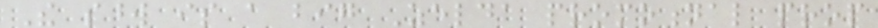The sword is a big Zelda promotional prop
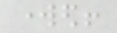worked!
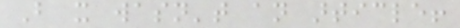But it wasn't an article!
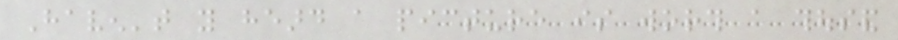Haven't you heard a picture is worth a thousand
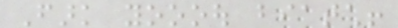Fark yoooou biatch!
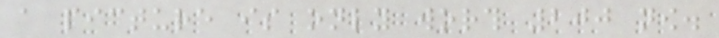a picture is only worth 200 now.
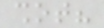shot?
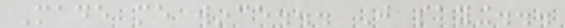Made me wince... Just saying...
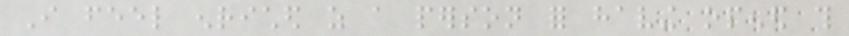I feel enriched as a person for having opened this
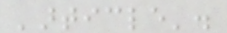'article'.
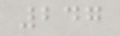247
